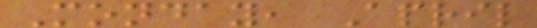Monday, April
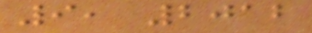9, 2012
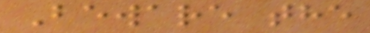Beware the
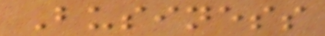Business
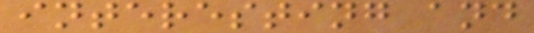interesting and
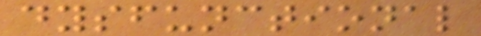dysfunctional
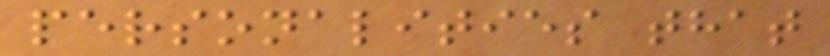personalities that
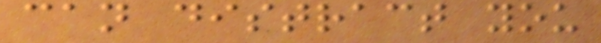can distract you
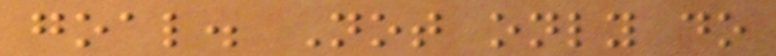goal. Not only do
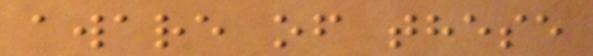aware of these
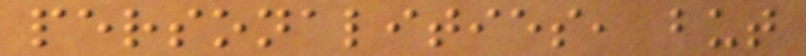personalities, but
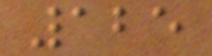125
